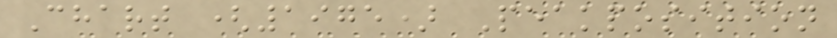Chart (1975) Peakposition
